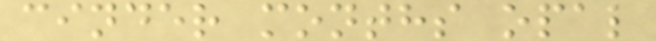cinder months opal
